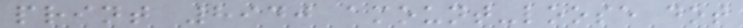print 8940 amount-loose dot
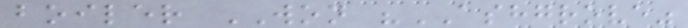boiler WON "ASHGROVE"
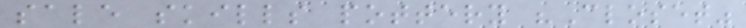sale skills pottery "Closet"
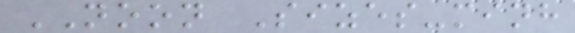NOON Sizes-minh
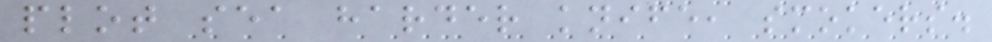plot sea harder knife, smokers.
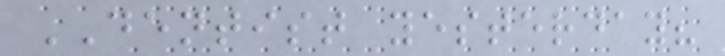DENTIST yesterday?
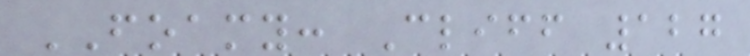FOAMY: Cliff 127
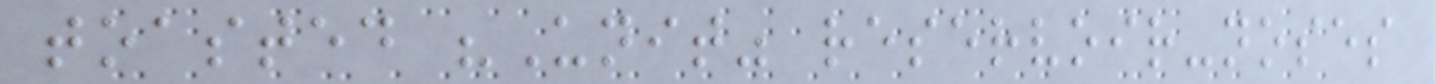toasted "Unit" reservoir-noses
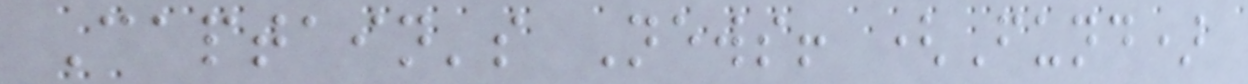Captain's News! (Fund)
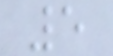5
